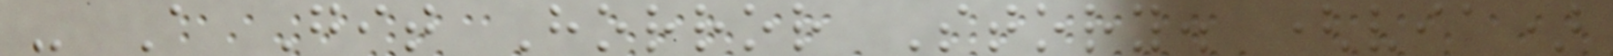- A Git Horror Story. (via)
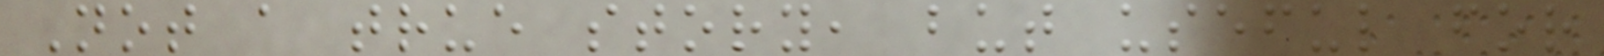Not a true story, but useful for
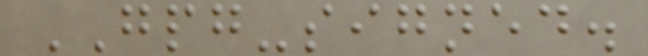GPG-signed.
